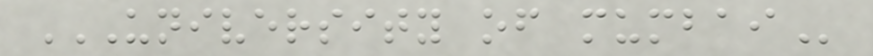UNIVERSITY OF MUMBAI
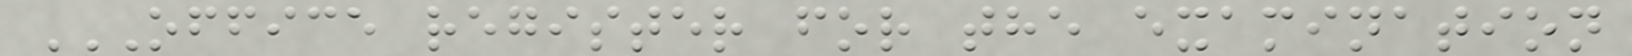OFFICE REGISTER FOR THE EXAMINATION
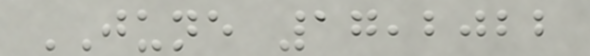JUNE 17,2022
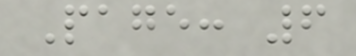Page: 6
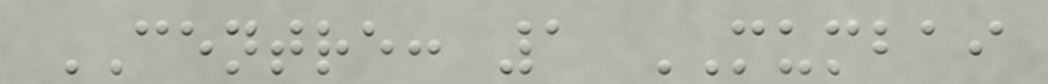CENTRE: 1 MUMBAI
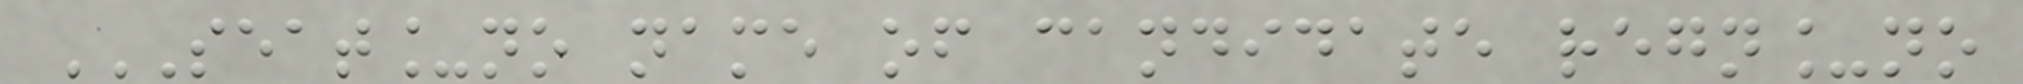SEAT_NO NAME OF CANDIDATE REGN_NO
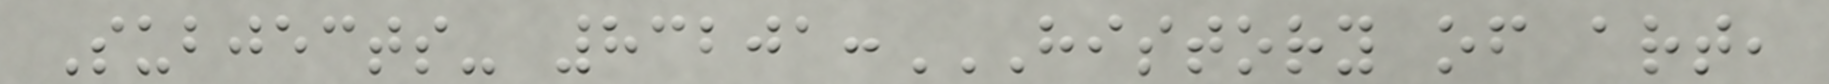Subjects- 83201:HISTORY OF ART,
